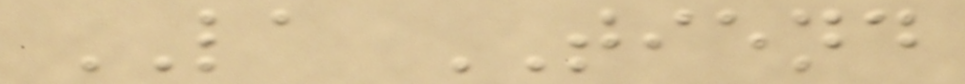LA TIEND
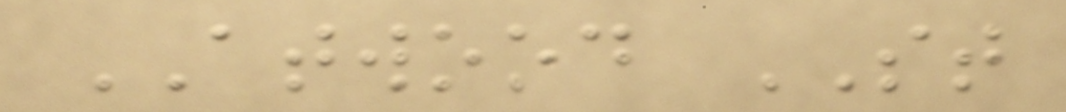ATWOOD ST
